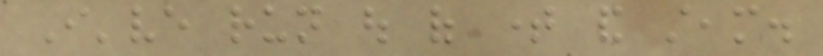I've run out of time and steam.
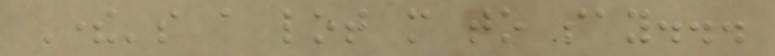There's a lot more to say...
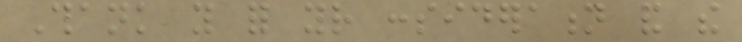Thank you for your consideration and the
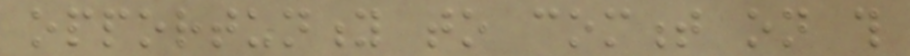opportunity to comment on this
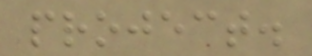project.
